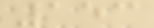153
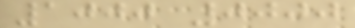1000 0000
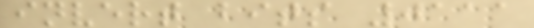invert bits 0111
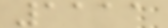1111
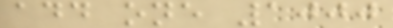add one 1000
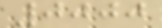0000
